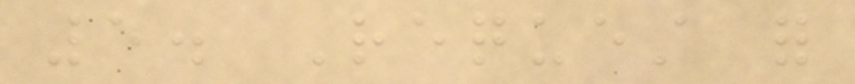5. Request for
